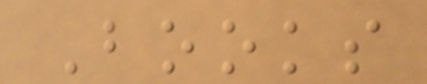Books
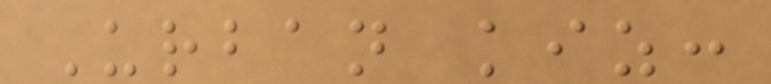Urban kiz:
